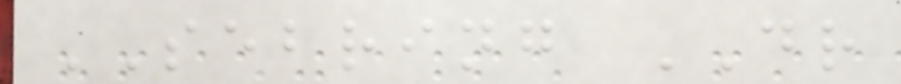SEBRING DR
